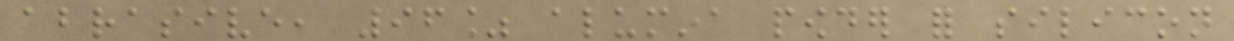abrasive, 96% alumina powder for silicon
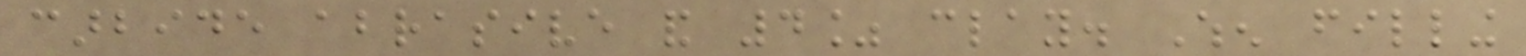carbide abrasive and 4% clay. When filling
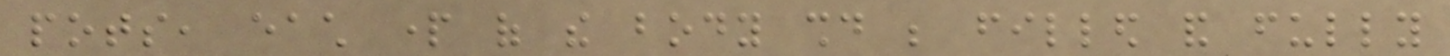pots, each part of the body should be filled and fully
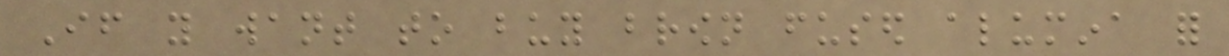If you want to buy brown fused alumina for
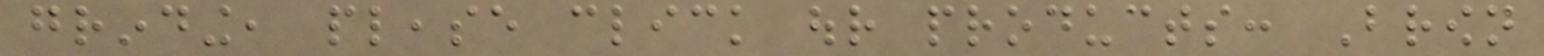grinding, please click our products: Brown
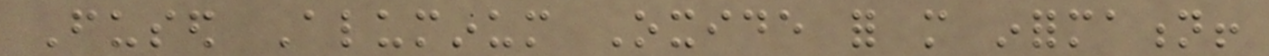Fused Aluminum Oxide for more information!
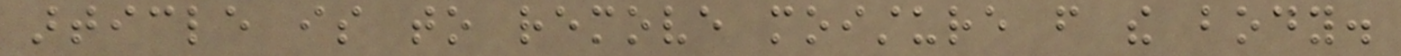article is to remove moisture from the body.
